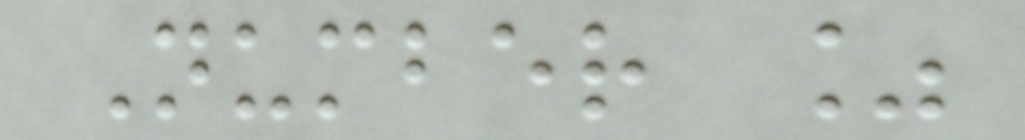Number %
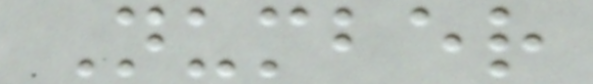Number
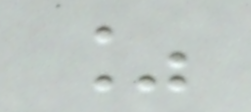%
